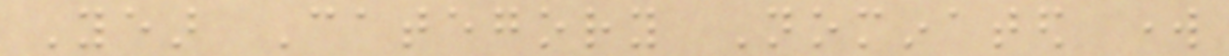Year Category Nominated work
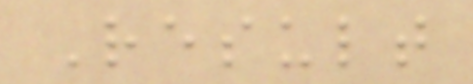Result
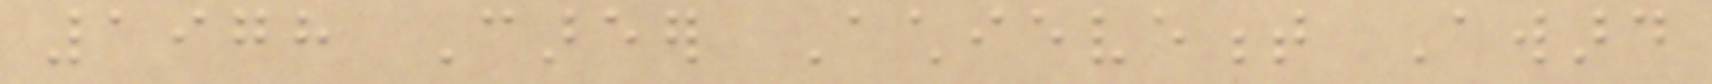1978 Career Achievement Award
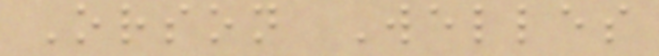Orson Welles
